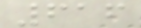616
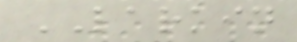LARKIN
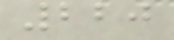220
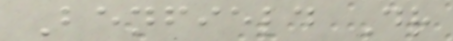Benfield Dr
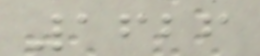1626
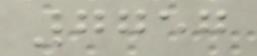7757
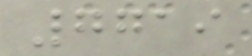7719
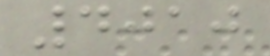4010
